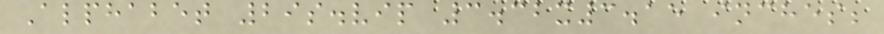Alphabet 29s.vip 3.32x3.15 inches;
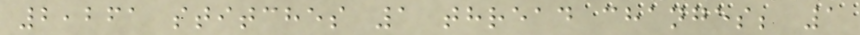2,261 stitches 1 thread changes; 1
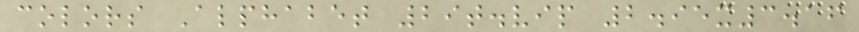colors Alphabet 29t.vip 2.95x3.16
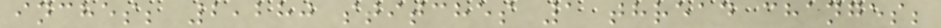inches; 2,280 stitches 1 thread changes;
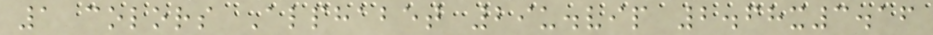1 colors Alphabet 29u.vip 2.68x3.16
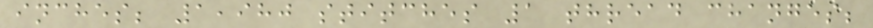inches; 1,980 stitches 1 thread changes;
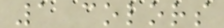1 colors
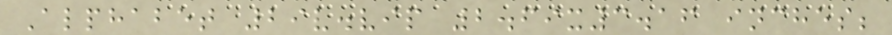Alphabet 29v.vip 2.69x3.16 inches;
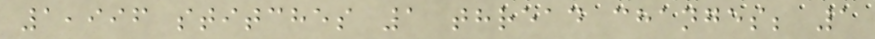1,996 stitches 1 thread changes; 1
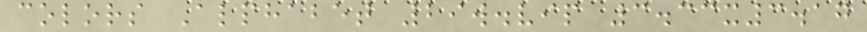colors Alphabet 29w.vip 3.33x3.17
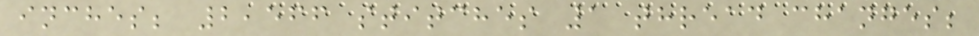inches; 2,566 stitches 1 thread changes;
